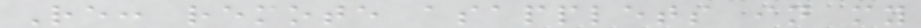Re: remote asapplets in my
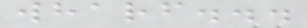wharf...
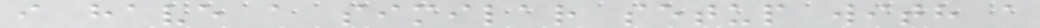i have a similar setup with a
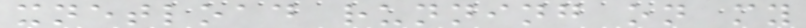xnetload running on my
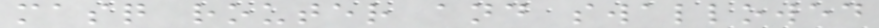masq router and swallowed
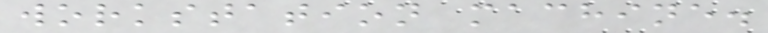workstation machine.
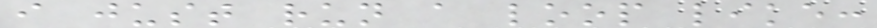i just run a loop like:
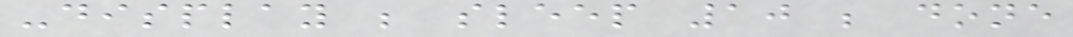-display ; sleep 10 ; done
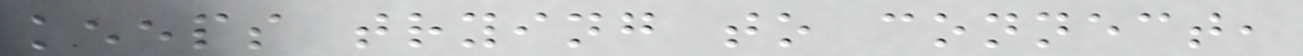keeps trying to connect,
